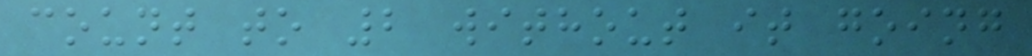count to 2 without it going
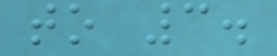to 3.
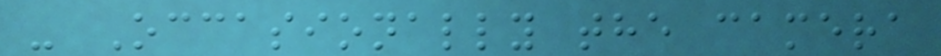- Occasionally the camera
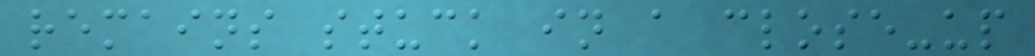remains stuck in a close-up
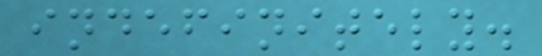indefinitely.
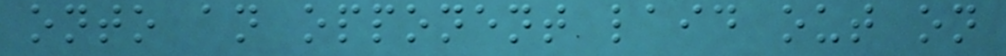onto an opponent laid out on
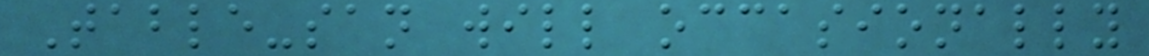Table-san will occasionally
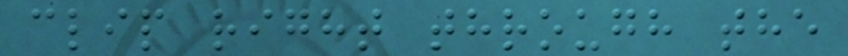clip right through the
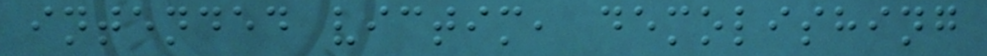intended victim, demolishing
